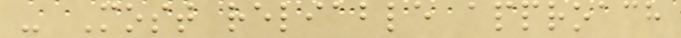- Most reliable approach
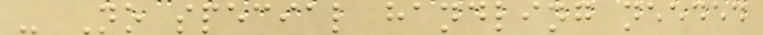- No special handling needed
